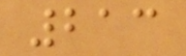213
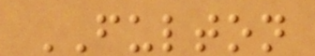FULTON
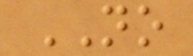NO
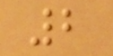2
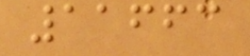11663
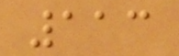113
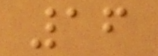16
